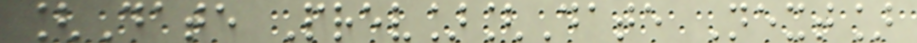[Date Prev][Date Next]
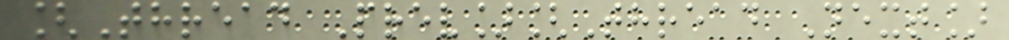[Thread Prev][Thread Next]
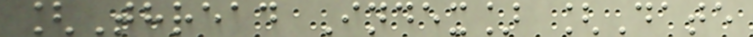[Thread Index] [Date
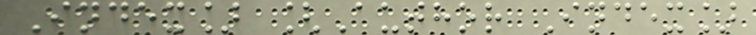Index] [Author Index]
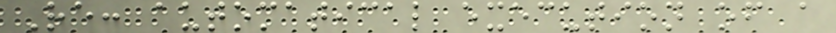Re: automatical execution of a
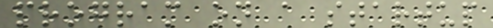program on a startup
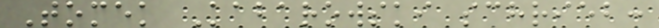Tomek Kabarowski schrieb:
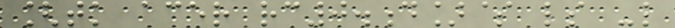[tk acer rc0.d]$ ls -l
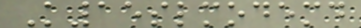K15slmodemd
